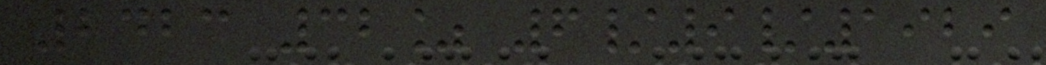2423 32% 6/9/1929
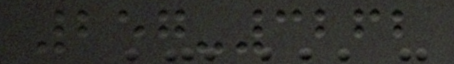257-3262
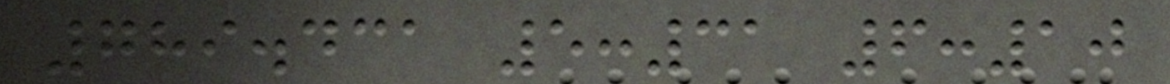789.431 5:31 6:10
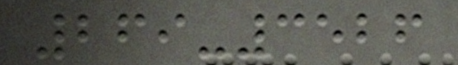269-3526
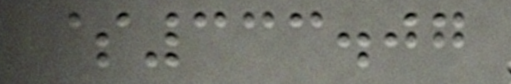$333.07
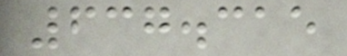637.315
